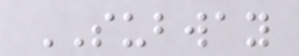SUBWAY
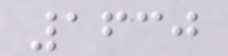1630
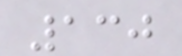130
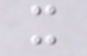x
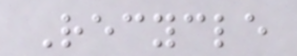Recycle
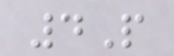4P
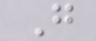G
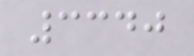3340
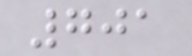701
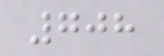708
